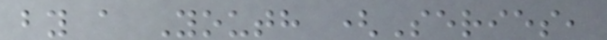by a Youth (Series,
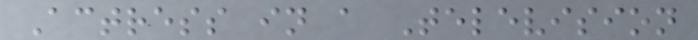Actress in a Television
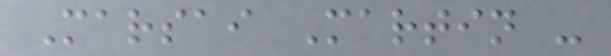Marsai Martin -
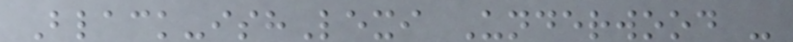Black-ishLexi Underwood -
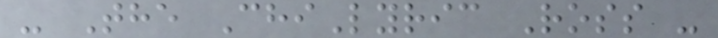- The ChiLyric Ross -
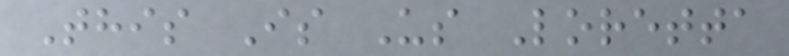This Is Us Loretta
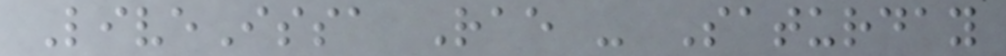LiveIssa Rae - Saturday
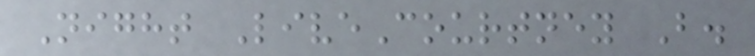Night LiveCourtney B.
